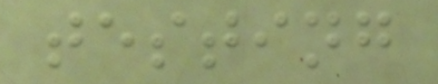testing
